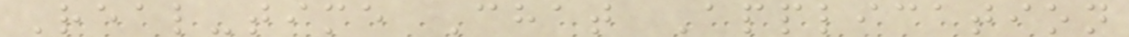Real-time Chat Application
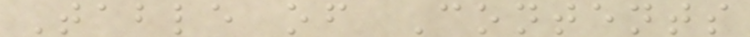Table of Contents
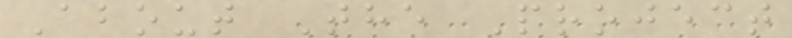About The Project
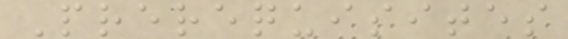Prerequisites
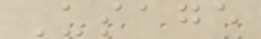Usage
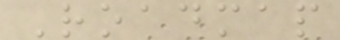Roadmap
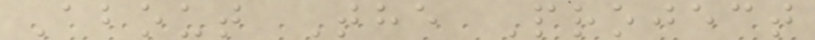About The Project
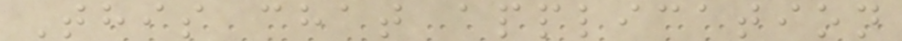This chat application
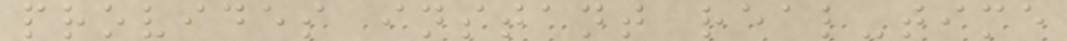provides instant real-time
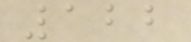122
